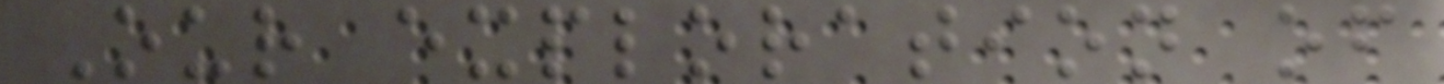Our exploration of
